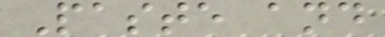Paste and
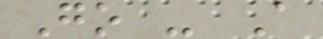Go - A
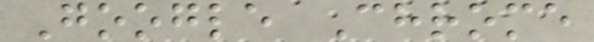Google Chrome
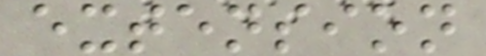extension
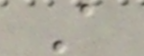A
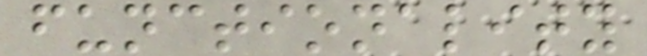functionality
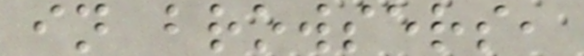in browsers,
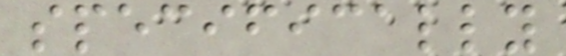specifically
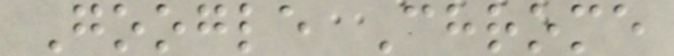Google Chrome
